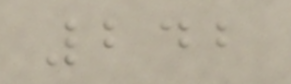242
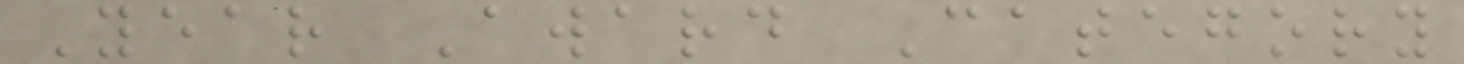Year Award Category
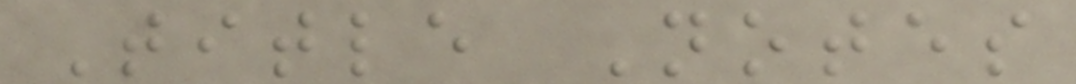Title Notes
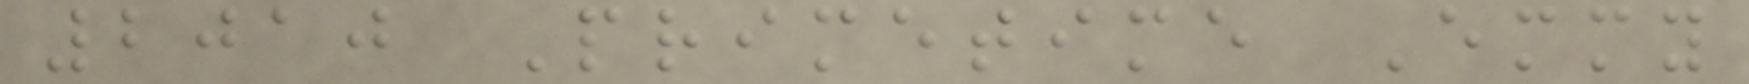2010 Primetime Emmy
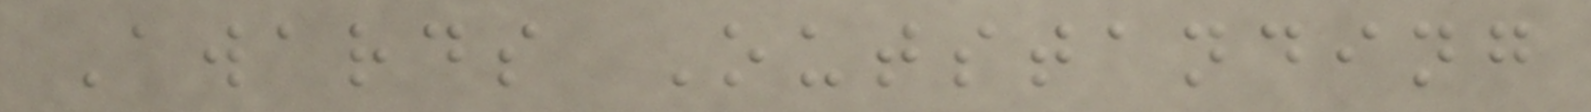Awards Outstanding
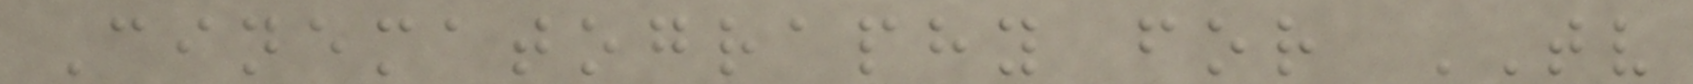Cinematography for TV
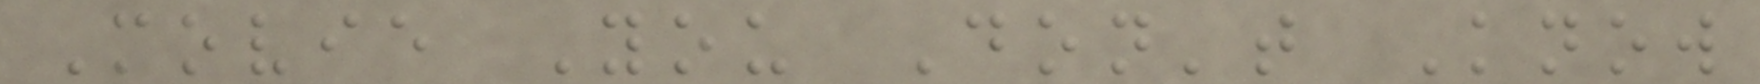Movie You Don't Know
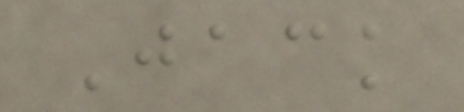Jack
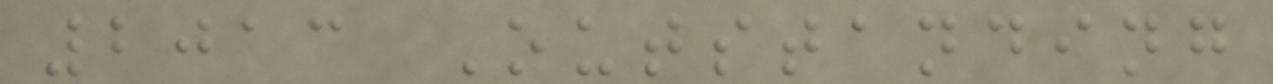2013 Outstanding
